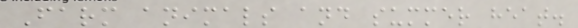Farm animals and summer heat.
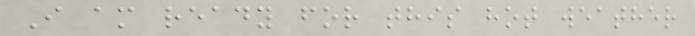I am ready for this hot weather
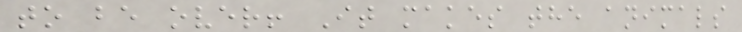to be over! It makes the animals
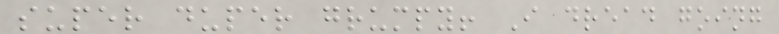super duper grumpy! I dread going
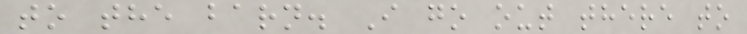to the barn. I go out there to
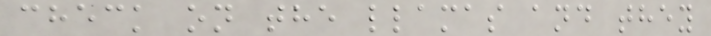check on the llamas and they
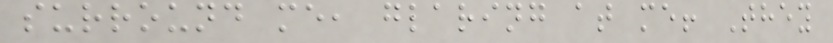surround me, glaring at me! They
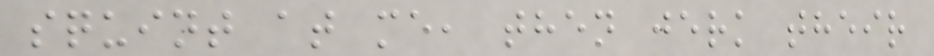squint at me, then jerk their
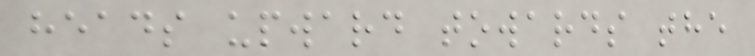heads upward towards the
